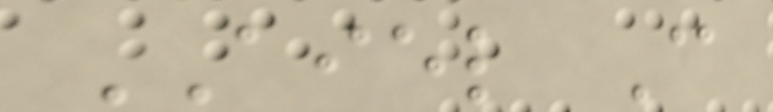AIEL C
